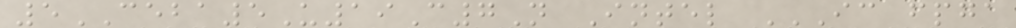5CEBA5U19C7N Intel IC FPGA
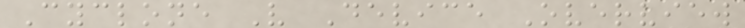Cyclone V Device Overview
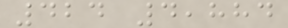424 4,884
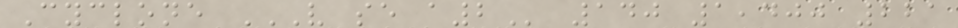Cyclone V SE A2 140 1,400 221
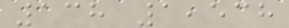138 1,538
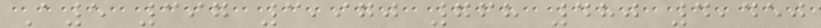A5 397 3,970 768 480 4,450
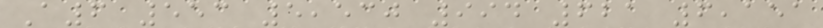A6 553 5,530 994 621 6,151
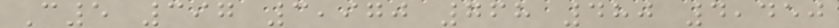C5 397 3,970 768 480 4,450
